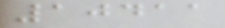10411
